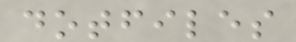dotfiles
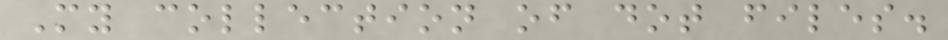My collection of dot files.
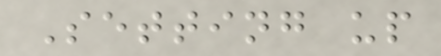Setting up
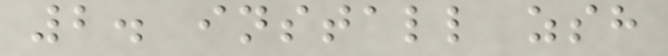2. install zsh
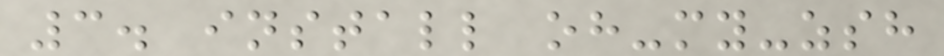3. install oh-my-zsh
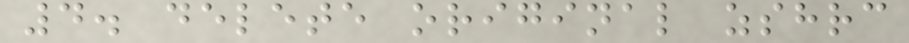4. delete original zshrc
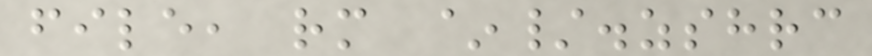file, rm ~/.zshrc
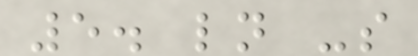5. ln -s
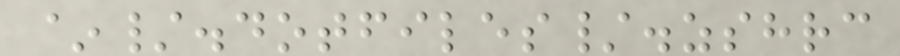~/.dotfiles/.zshrc
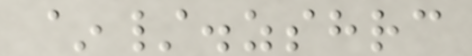~/.zshrc
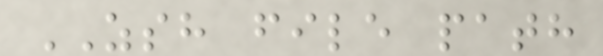ZSH file path
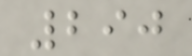290
